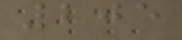205
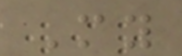My
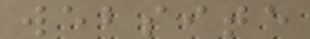website
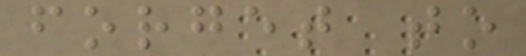forget to
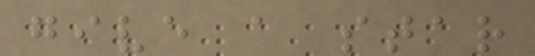give a star
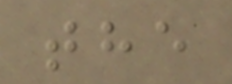the
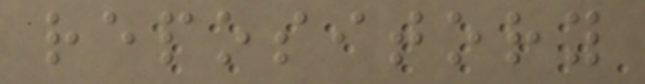repository
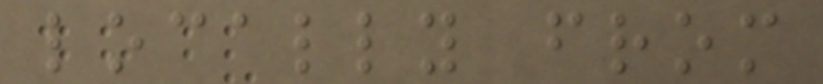locally from
